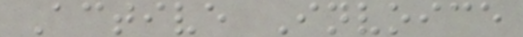Active Invoice
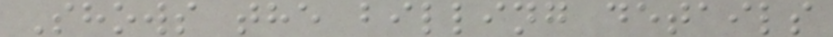Shows the billing details
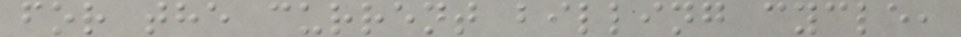for the current billing cycle,
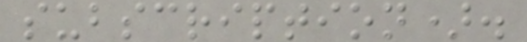subscription).
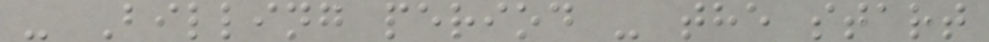- Billing period - the start
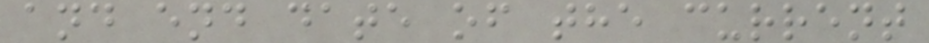and end date of the current
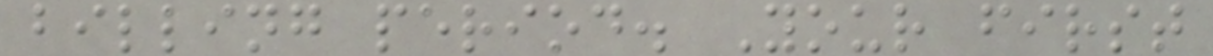billing period. Your first
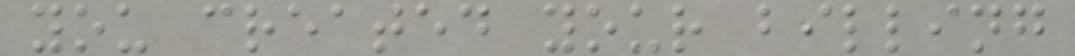you created your billing
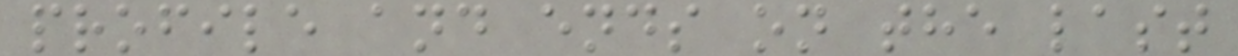profile and ends on the last
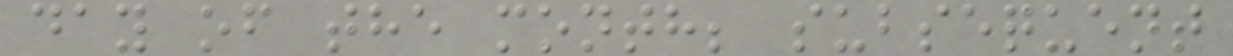day of the month; subsequent
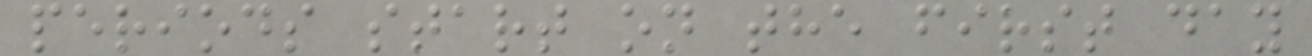periods start on the first day
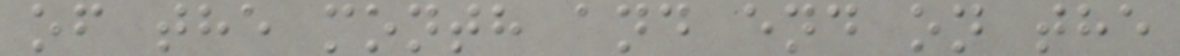of the month and end on the
